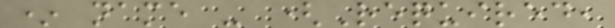* name - (Required,
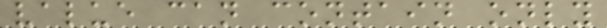value can contain only
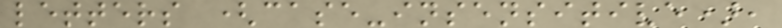letters (case-insensitive),
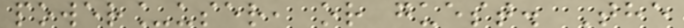power_user, or guest. The
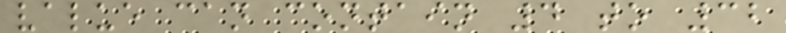value can contain 4 to 32
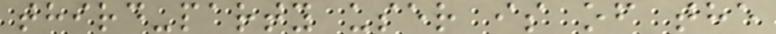third-party user is of the
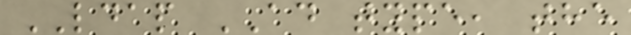LDAP AD type, the
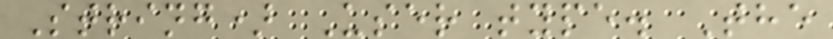String) User type. The
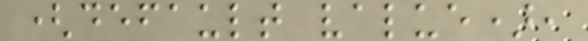(default value),
